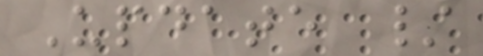Update /
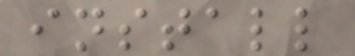install
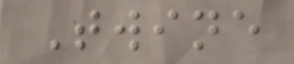Twine
